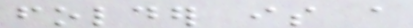folder is a
